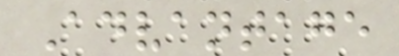Advantage
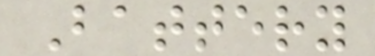Battery
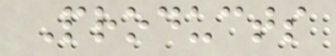Products
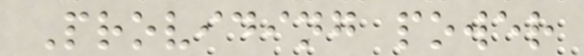Providing power
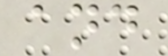and
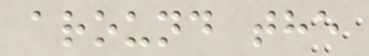around the
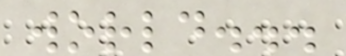world...
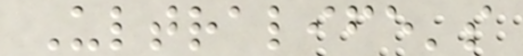Ultralife's
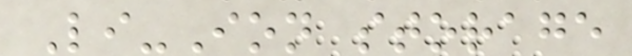Li-Ion storage
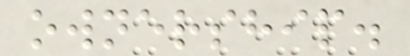ownership.
